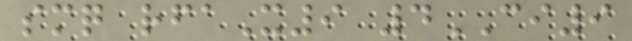smq rfaX9 4CI9
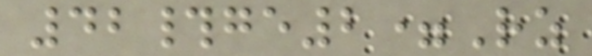42#ge2=Rz
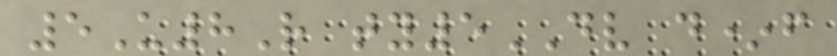5U8R ty5DV d*f
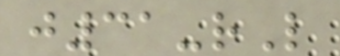j31-rL
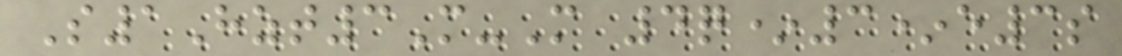S1Hzt3M-M 4q*3*e3s
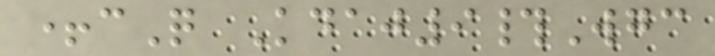+cQ Kdaj9#Wgc
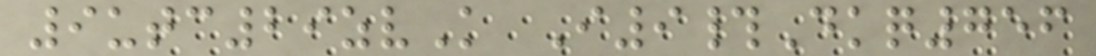9utc29zvK I9#Dkq756
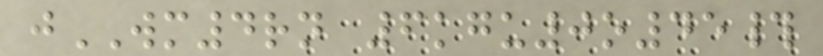jWM4rn 6kgu0o45#
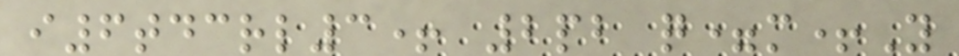i6tdcrl3+ 2pb q=m+Y
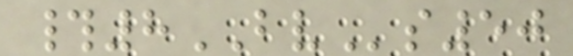#8BVs50
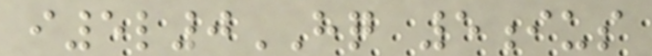i5l0HQ 5ius
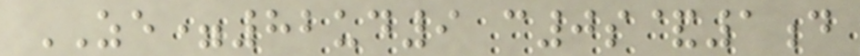ZE=82ud9 c0s&1d
